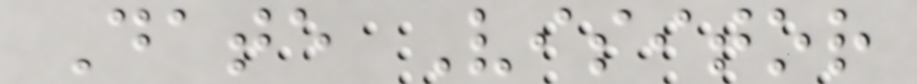Date Visitor
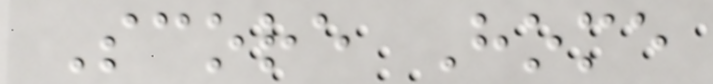Score Home
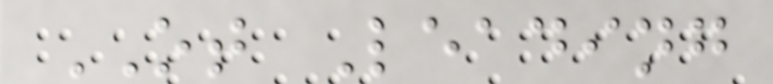OT Leading
